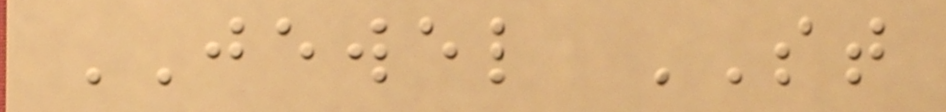JEWEL ST
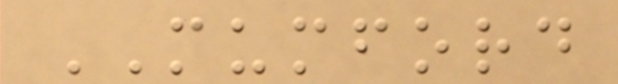MUMFORD
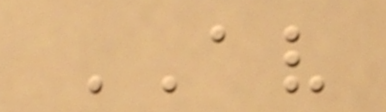AV
